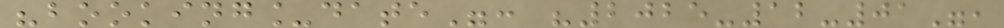"booking_date": "2025-12-01",
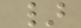}
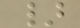}
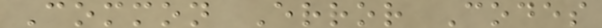Common Error Codes
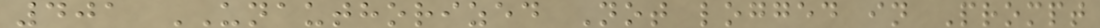401 UNAUTHORIZED Not logged in Prompt
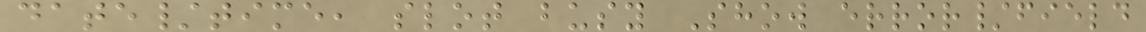date/time, slot busy Show error/field
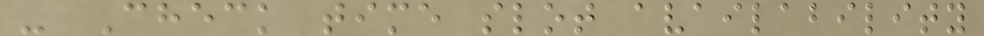- Check time slot availability
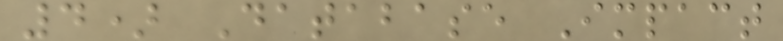4) Database Impact
